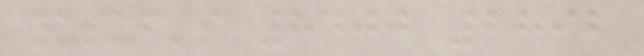yusuf's 8400 2892
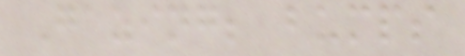Gazing; bumps
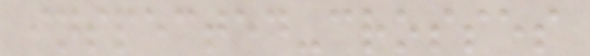inspected-crosses
